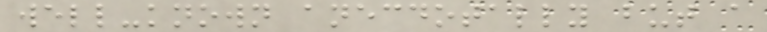well-known anecdotally but a
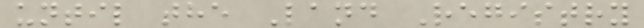until the Land Registry
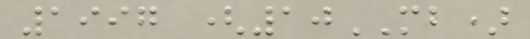1997 (10MB)
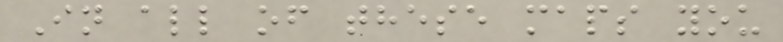In all of these maps you
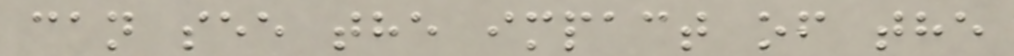can see the impact of the
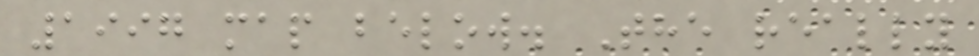1997 map below. The really
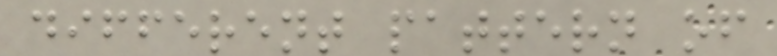different pattern of
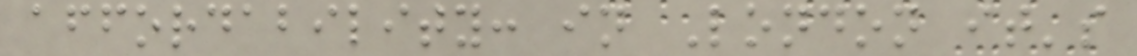affordability: in London it's
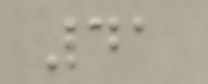41
